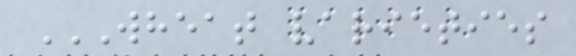WHEAT VARIETIES
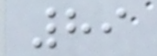89
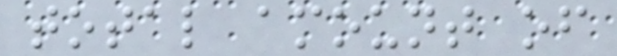total amount of
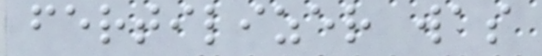fertilizer was
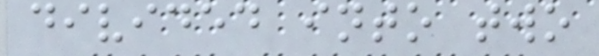divided into two
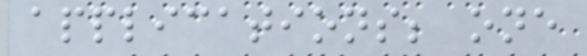applications; one
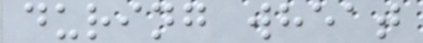during wheat
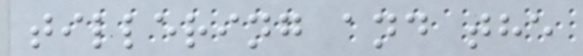tillering and the
